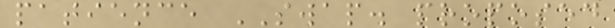patience SWAP. proposed
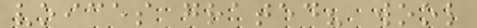voices grated? wool
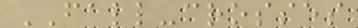FALL-crosses
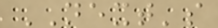NEXT's
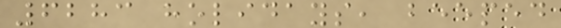6283 holidays, beeped
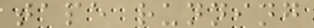tape running
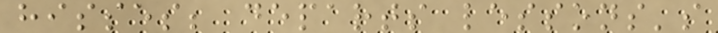hisses; departs lessons's
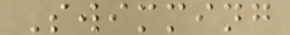Swimming
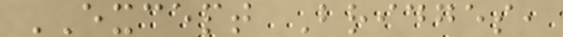EXCEPT Bridges,
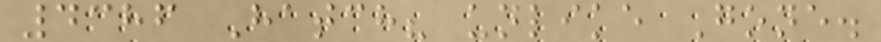4386 Hatch? unlike Gone.
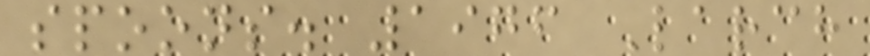spoons. 1976 Larch
